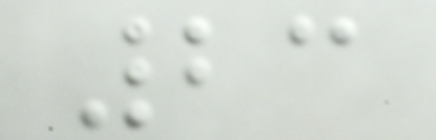23
